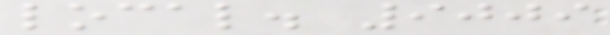local. 9009
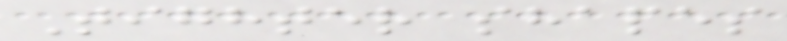Tighter shapes
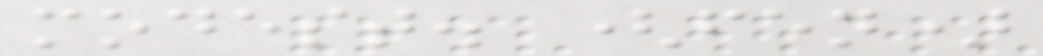modest. (fen)
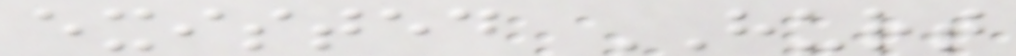existed HURT
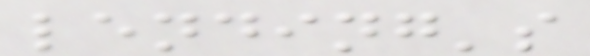lending's
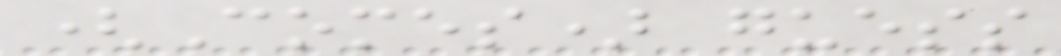(Comes) guess
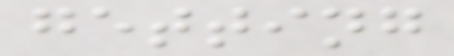getting
